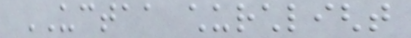UCTAA churchlight
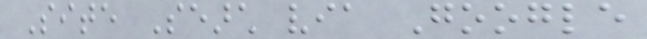Site Search via Google
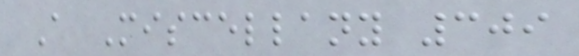A Miscellany 309
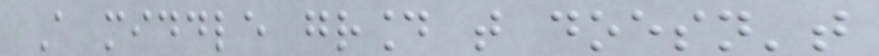A middle ground that doesn't
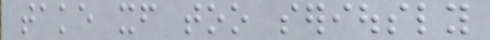take itself too seriously
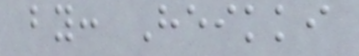by: Heikki
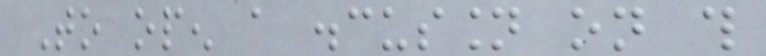To open a discussion on this
